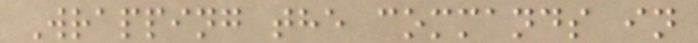Wrapping the commands in
